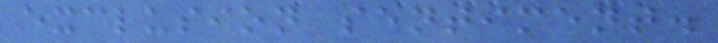exclusion sentiment.
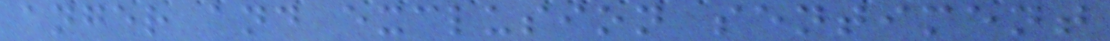anger and exclusion sentiment
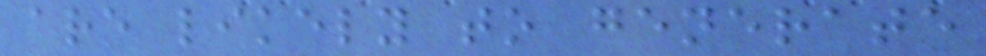are likely to generate
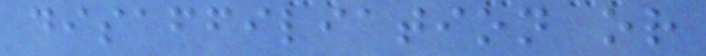disaffiliation or
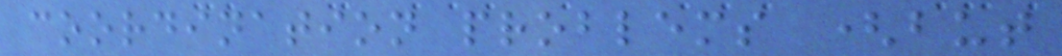coordination problems (but
